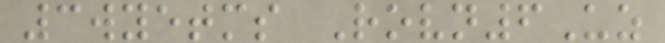3wyetms Rovn6Uz
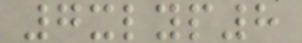7xlyp8
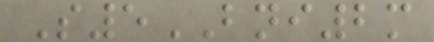S5BNI2m
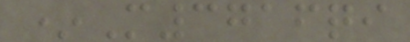*M3716qi
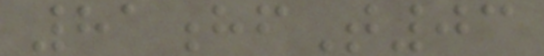81hfT03
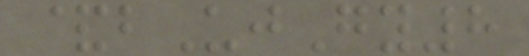&bUjGy8
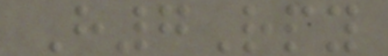H7Rpy
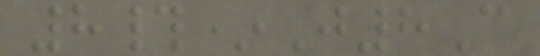8#*J8C
